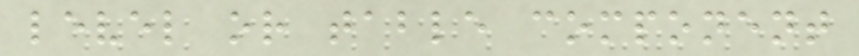level or table component
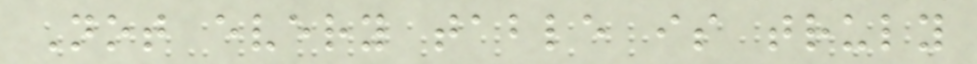Not every table is truly
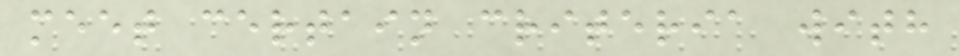meet certain criteria with
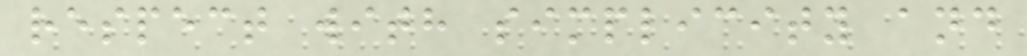respect with simplicity and
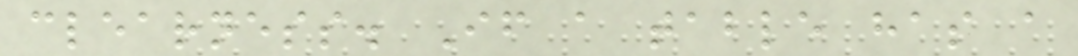clearness. If a table has a
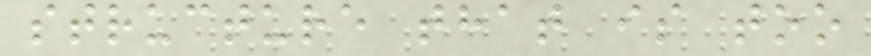structure that is too
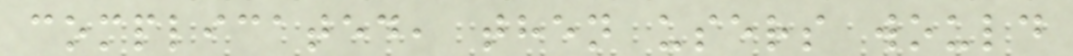complicated, then users would
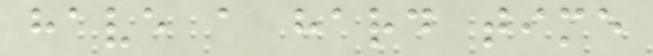have a hard time
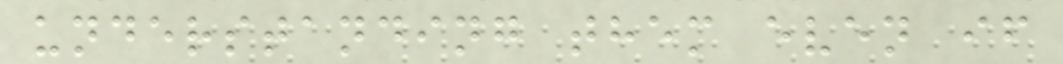understanding them even if
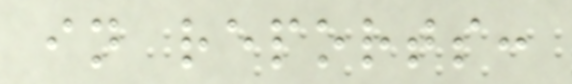in reports:
